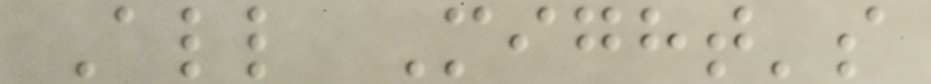All Might's
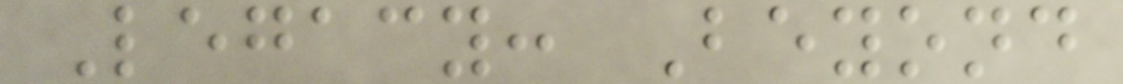Legacy: Beyond
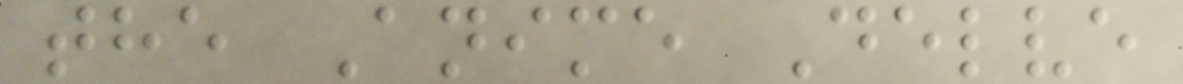the Anime Delve
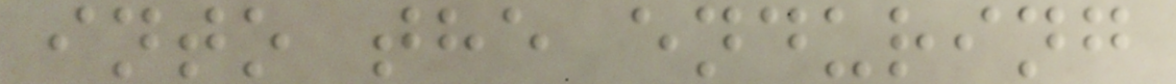into the enduring
